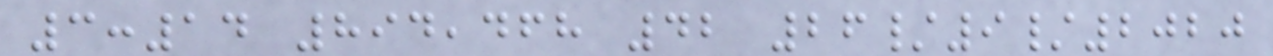3:14 894,468 42 26/9/2020
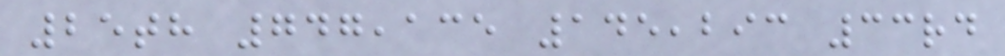25th 747,135 145,293 33rd
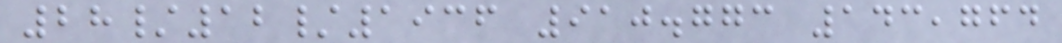28/12/1936 910.773 143,764
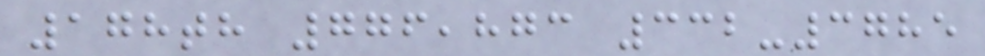178th 776,873 332-3785
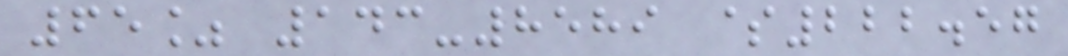65% 143-8589 $222.57
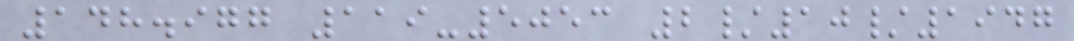148.977 119-5053 2/10/1947
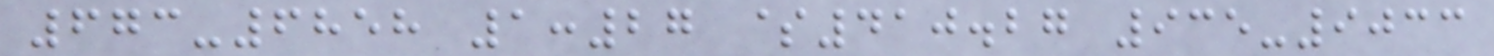673-6858 1:27 $410.27 935-9033
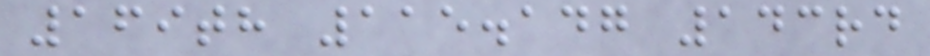169th 115.147 143rd
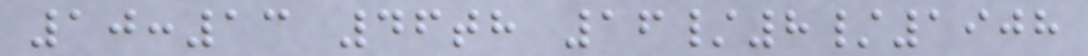10:13 46th 16/8/1908
